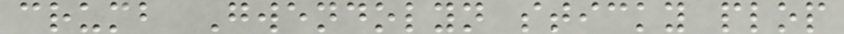crumb Gwendolyn sticky plop
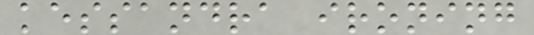kessandra ironing
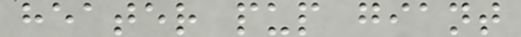heater pup giant
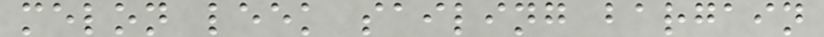melon leek sailing bargain
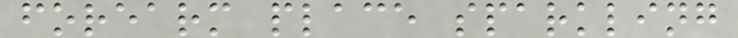forearm place sparkling
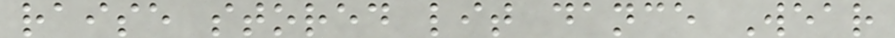raise stored lit dance Wear
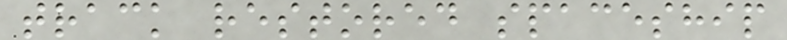track restored spaceship
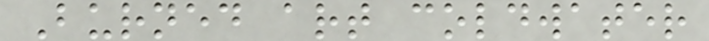Burned art coldwater
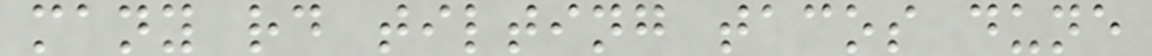many rd tilting tacos dune
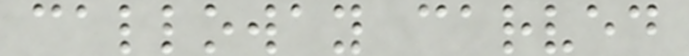calloway carved
